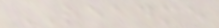README
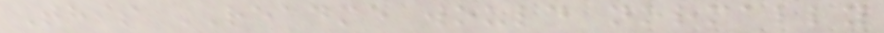This README would normally
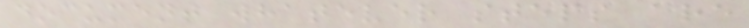document whatever steps are
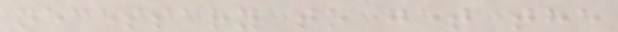necessary to get the
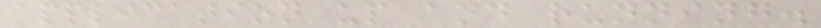application up and running.
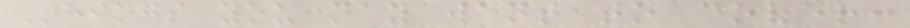Things you may want to cover:
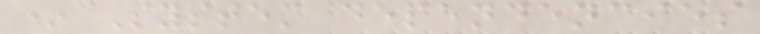* System dependencies
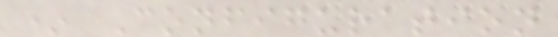* Configuration
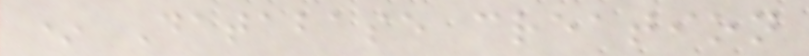* Database creation
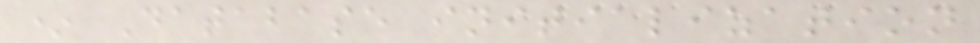* Database initialization
